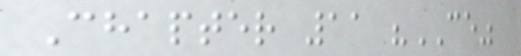Chapter 11 "CE"
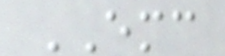EMC
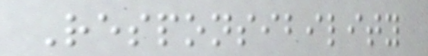Responsibility
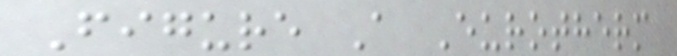Figure A Eurotherm
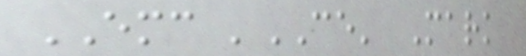EMC 'CE' Mark
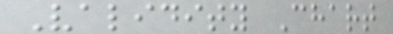Validity Chart
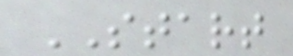START
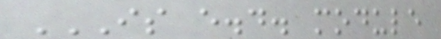IS E.D. MODULE
